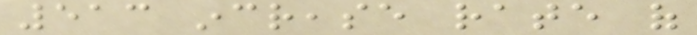513 increase rate of
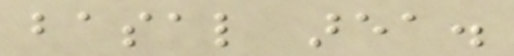basal area.
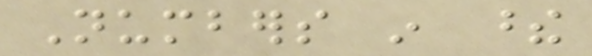Numbers in these
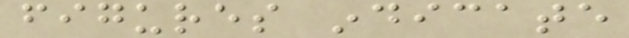figures indicate
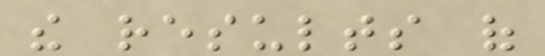the results of
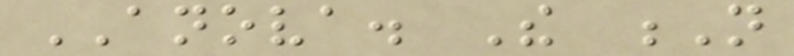ANOVA. The N
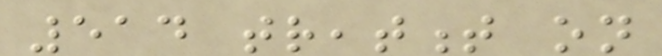514 treatment on
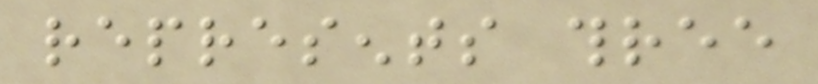represents three
